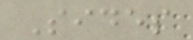Sides
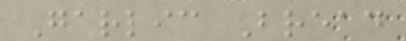Garlic Bread
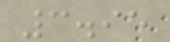3.95
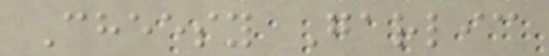Cheesy Garlic
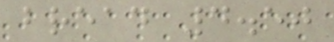bread 4.50
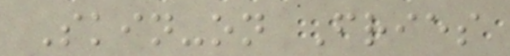Skin-on Fries
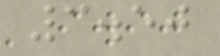3.50
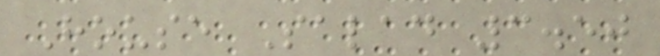House Salad 3.50
